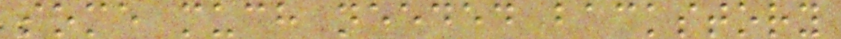some much needed backstory
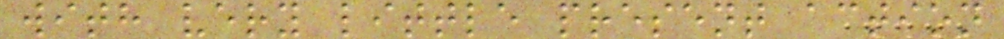with very little present action
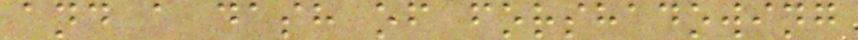and a dash of forshadowing
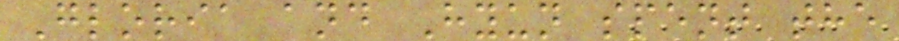Gloria and Hyun spent the
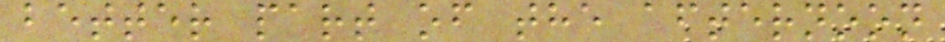better part of the afternoon
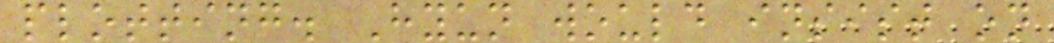plotting. Hyun would insist on
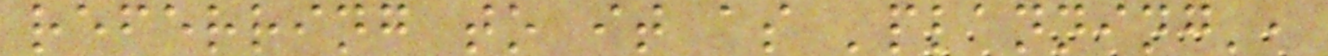referring to it as 'planning',
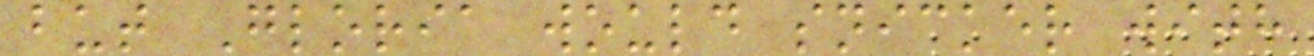but Gloria would snicker with
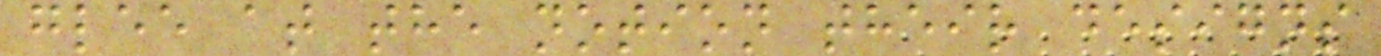glee at the notion their designs
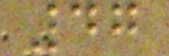47
